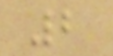2
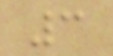3
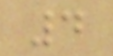4
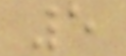5
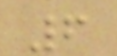6
